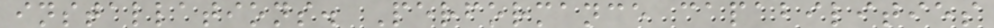installations. Performance capabilities
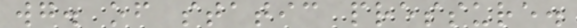wg. of static pressure.
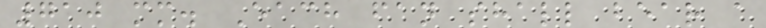710 mm. Each fan shall bear a
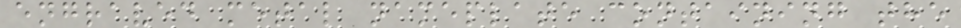engraved metal nameplate containing the
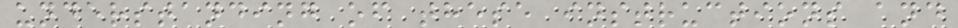understanding of these instructions and
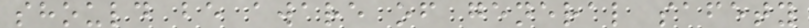should be aware of general safety
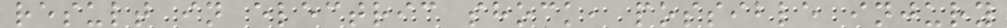result in electric shock, possible injury
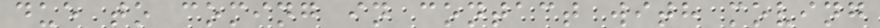due to coming in contact with moving
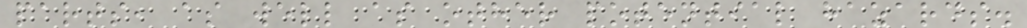parts, as well as other potential hazards.
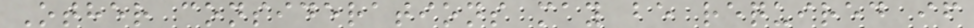Other considerations may be required if
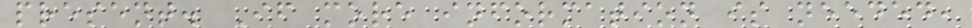present. If more information is needed,
